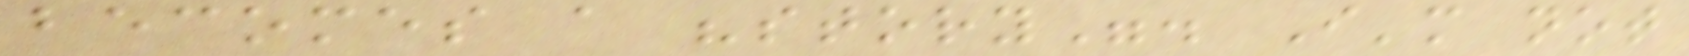becomes a "story". I'm not
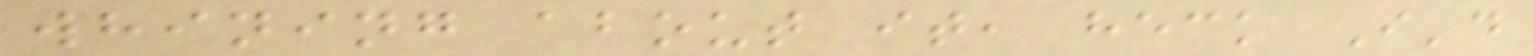whining about it, heck I'd
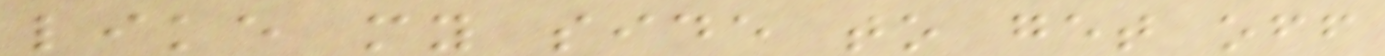like my side to get off
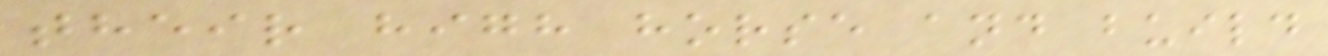their high horse and build
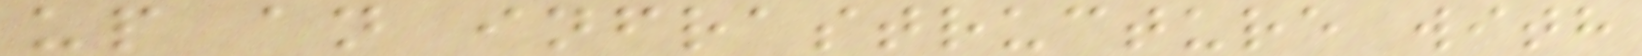up an infrastructure with
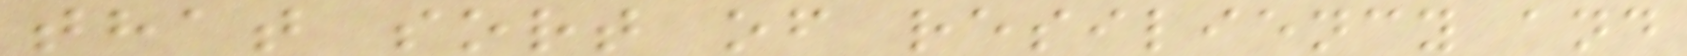that sort of resiliency and
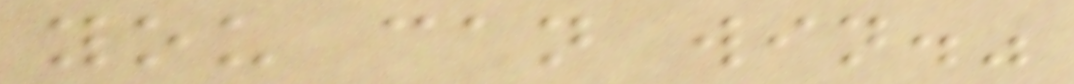you can win."
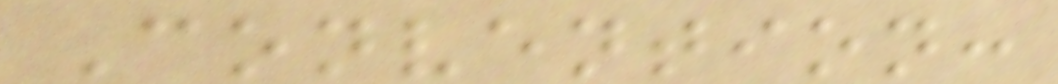Convention:
